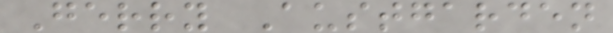Gerry Austgarden
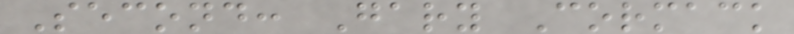Second: Gary Cormack
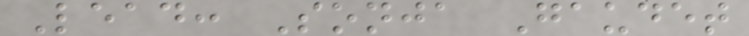Lead: Sonja Gaudet
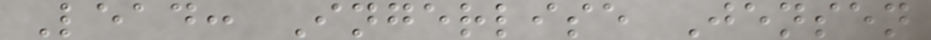Lead: Ingerlise Jensen
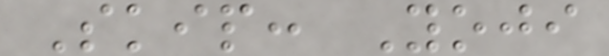Skip: Yoji
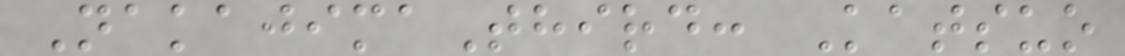NakajimaThird: Katsuo
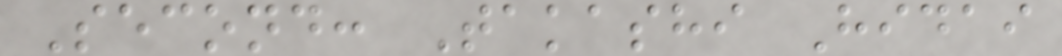Second: Takashi Hidai
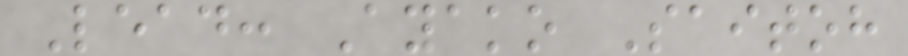Lead: Ayako Saitoh
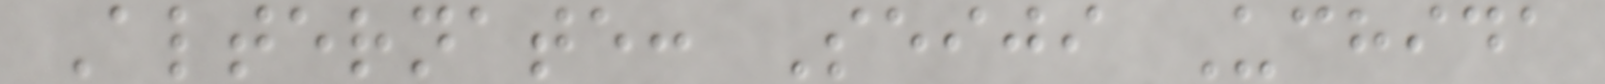Alternate: Seiji Uchida
